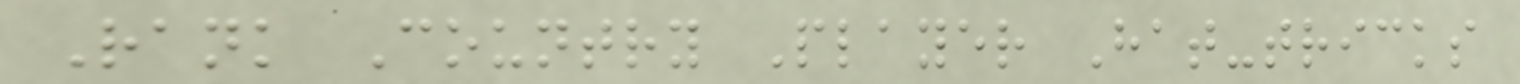Rank Country Player Hat-tricks
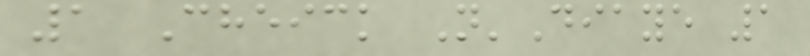1 Cheick N'Diaye 1
